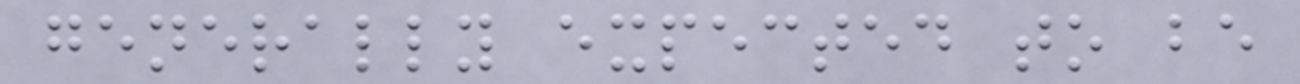generally expected to be
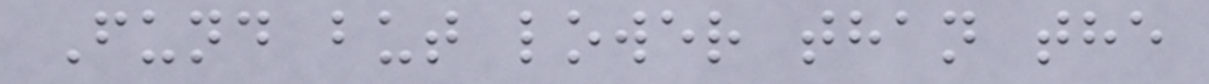Fund but lower than the
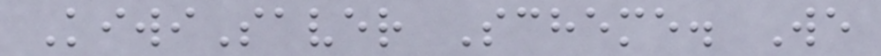KiwiSaver Scheme. We
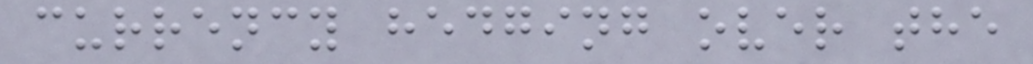currency hedging over the
